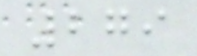279
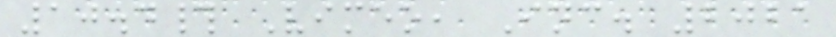10.4# Vimeo, Inc. 2021
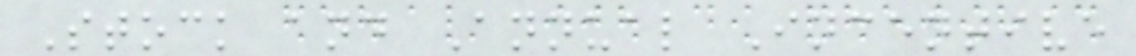Stock and Annual Incentive
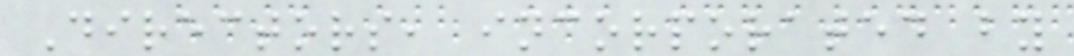Directors, incorporated by
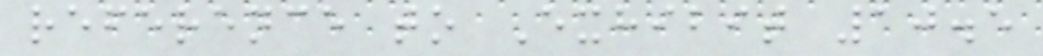reference to Exhibit 10.5
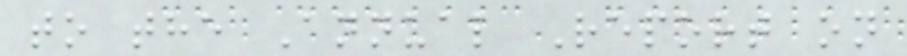to the Annual Report on
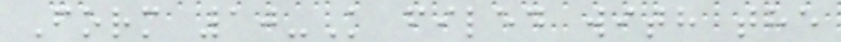Form 10-K filed with the
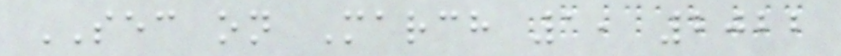SEC on March 1, 2022
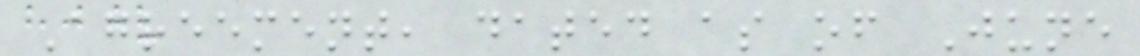Agreement, dated as of June
